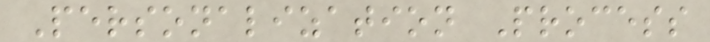Personalization Process
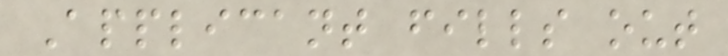Applicant fills out
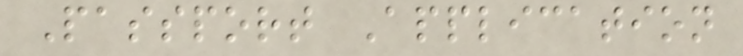Passport Application
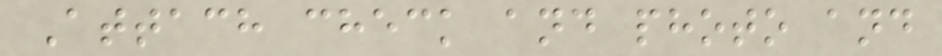Attach check and photo and
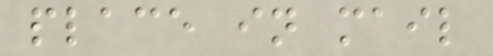place in mail
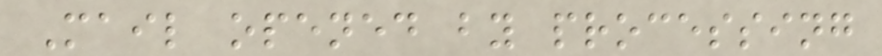Mail opened by processing
